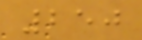250
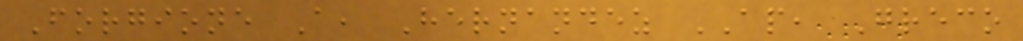Forgione A, Hernandez AP, Greco
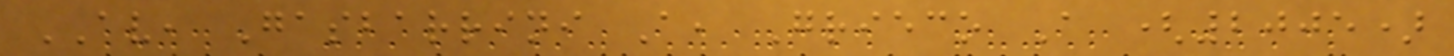AV, Gasbarrini A, Grieco A (2005)
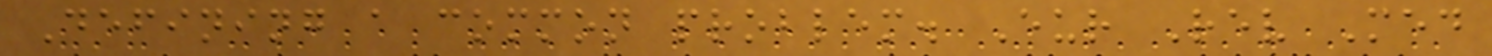Defining a common problem. Eur Rev Med
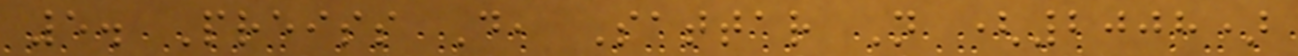5. Preiss D, Sattar N (2008)
